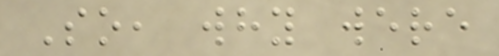So, why were
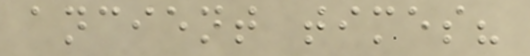ancient times?
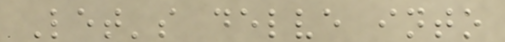Let's delve into
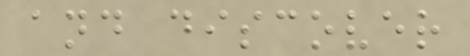and discover
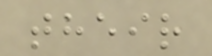their
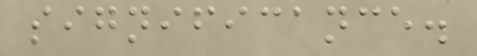significance.
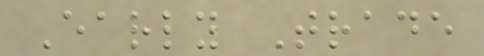Early Trade
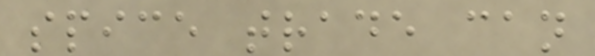spice trade can
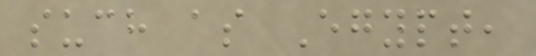such as Egypt,
